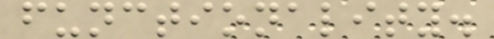functionality.
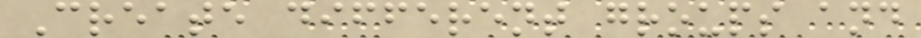Create different groups and
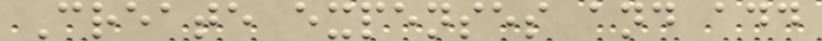Create expenses and add
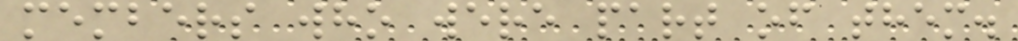members who were part of them.
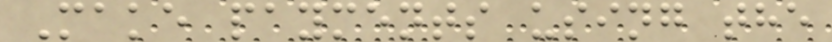Make payments using the
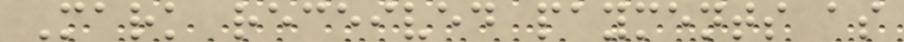Mark received payments as
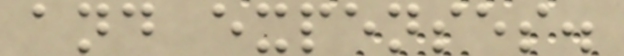and expenses.
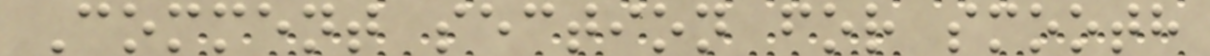Comment section for smooth
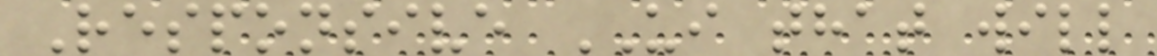Responsive UI that will
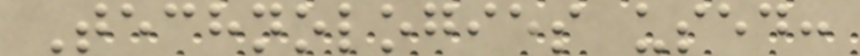Technologies used:
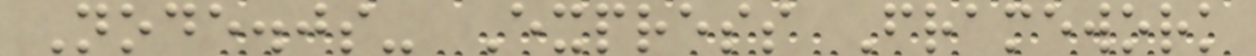Node.js- Express Framework
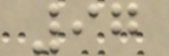97
